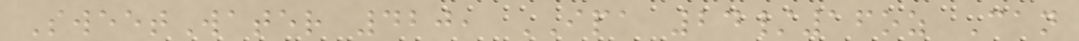SweetWater 420, IPA 24/16oz Can
